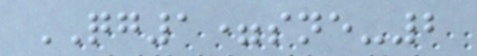QG1=sne-2
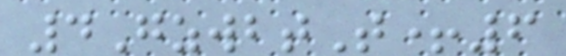4GzwbtT+6
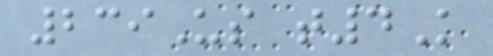239Us t4K
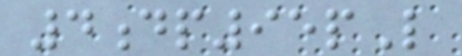4dp95pL
